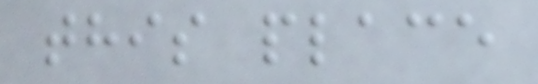this place
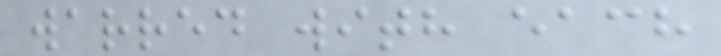warred with each
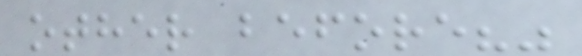other before?"
